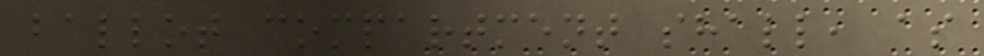ballot compartment shall, as
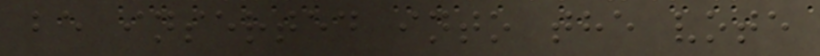be inserted into the vote
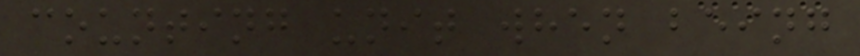counting unit when being
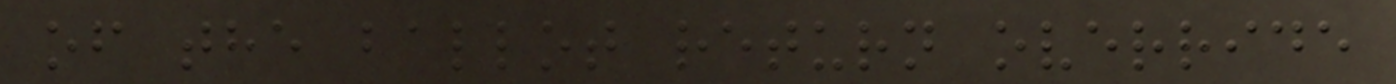of the ballot return override
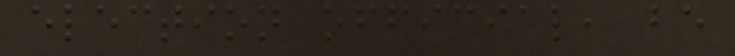election official, be
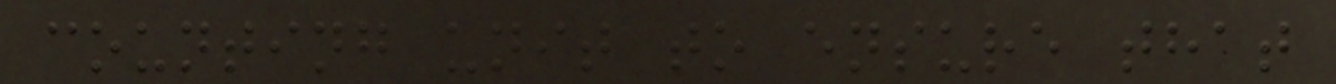counting unit to ensure that
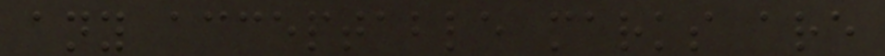any acceptable marks are
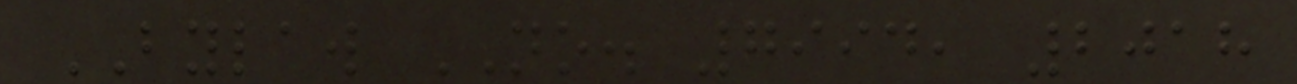BYLAW NO. 7994, 2018
